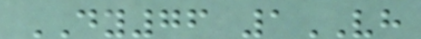DY76 1VH
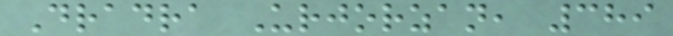Dradra Urjorzan, 389
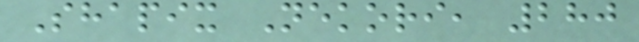Shapix Nekori, 280
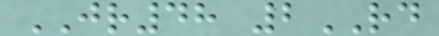JR48 2RD
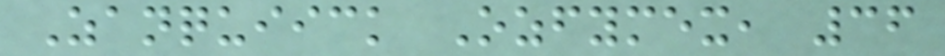Zanquiick Ozfymex, 36
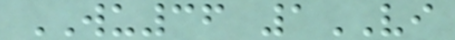WU36 1VI
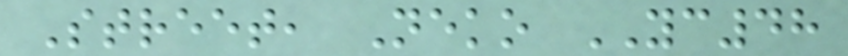Street, Neko YC48
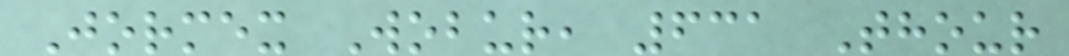Jormex Wobur, 631 Thour
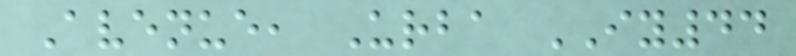Avenue, Urba IY44
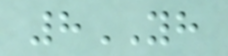8YH
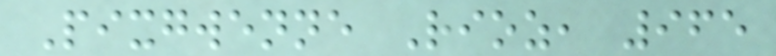Pixgwenne Rioz, 965
